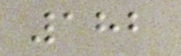182
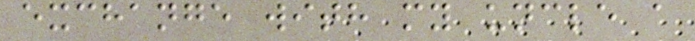exchange with my uncle a
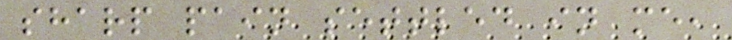sharp pain settled in me,
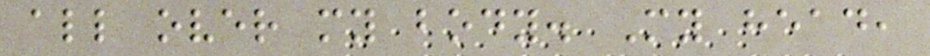all over my body. My head,
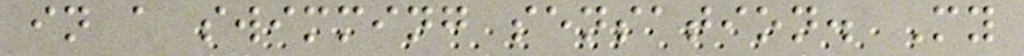in a swimming sensation. My
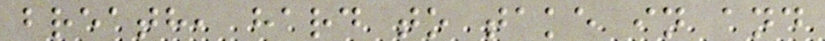breath, hard to take in and
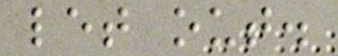let out.
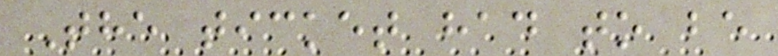The ticket had to be
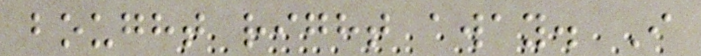bought right away. I
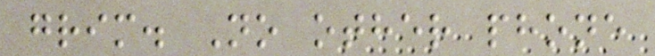grim. No other phone
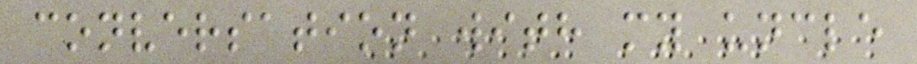conversation with my uncle
